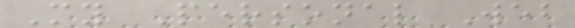My Personal Web
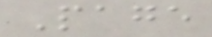Page
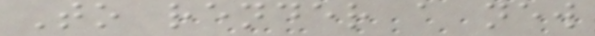To render a new
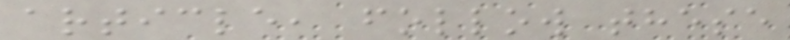article, follow these
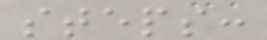steps:
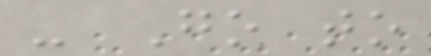- Go to
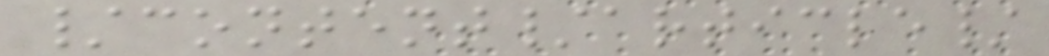/content/article/
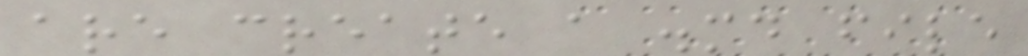are create a .md file
